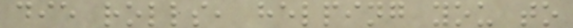die rolls, helping you to
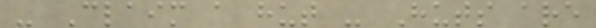- Claim a hut - Huts are
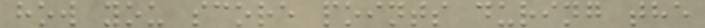how you score points during the
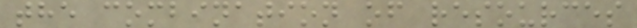the combination of resources
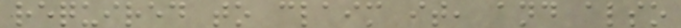required to claim it, and also
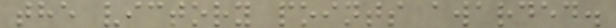the victory points awarded.
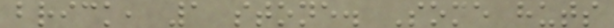brick, 1 stone. Some huts
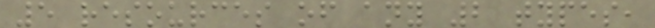5 resources of any 2 types,
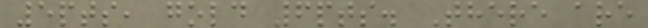5pts, gold 6pts. There are
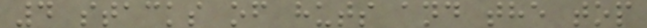4 stacks of huts and the top
